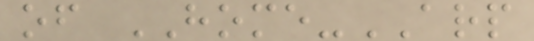of HOME-ARP
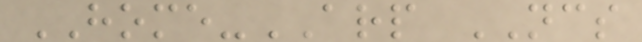HOME-ARP NCS
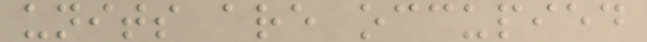units are occupied
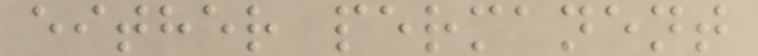either permanent
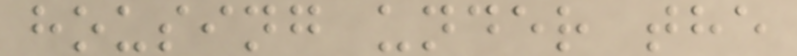housing under the
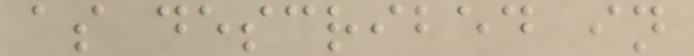as described in
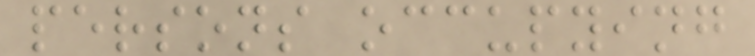persons occupying
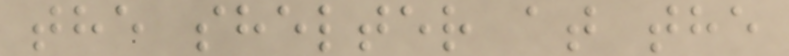the shelter at the
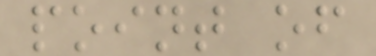point of
